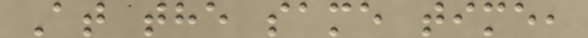At the same time,
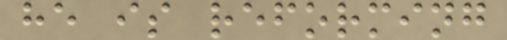he is reforming
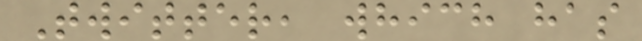Twitter, which has
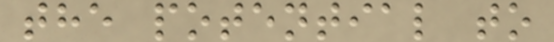the potential to
